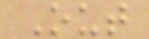Out
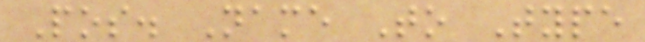Pos. Name To Type
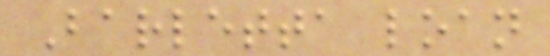Barletta loan
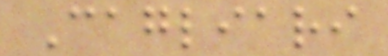Cagliari
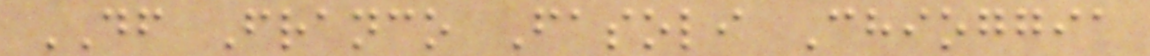DF Franco Fasoli Chioggia
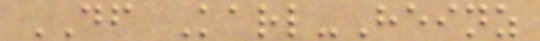DF Karl-Heinz
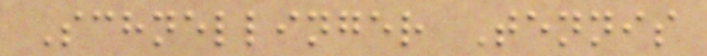Schnellinger Tennis
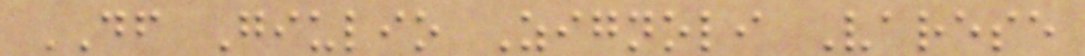DF Giulio Zignoli Varese
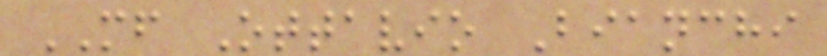MF Ottavio Bianchi
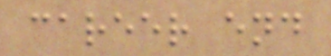career end
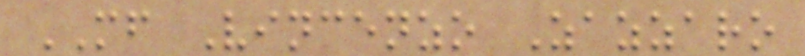MF Vincenzo Zazzaro
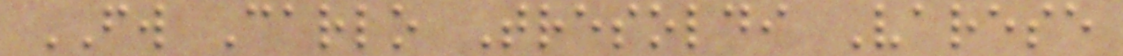FW Carlo Tresoldi Varese
